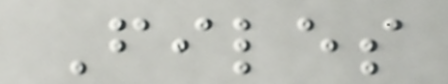Files
